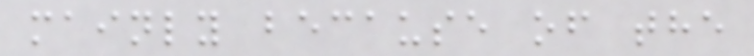mainly because of the
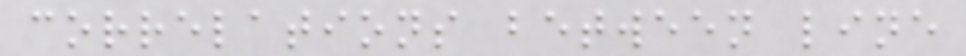correlations between line
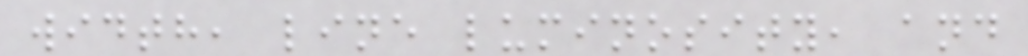width, line luminosity, and
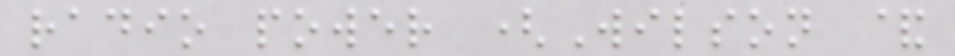radio power (Wilson &
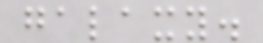galaxy.
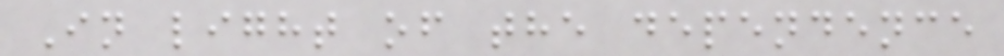In light of the dependence
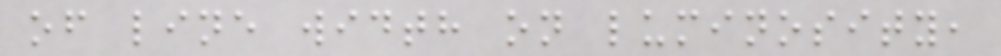of line width on luminosity,
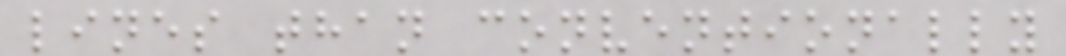lines than conventionally
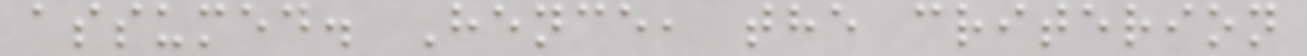assumed. Hence, the criterion
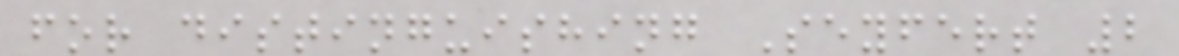for distinguishing Seyfert 2
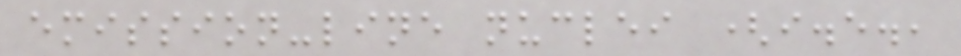emission-line nuclei (i.e.,
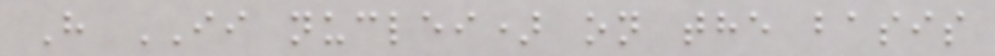H II nuclei) on the basis
